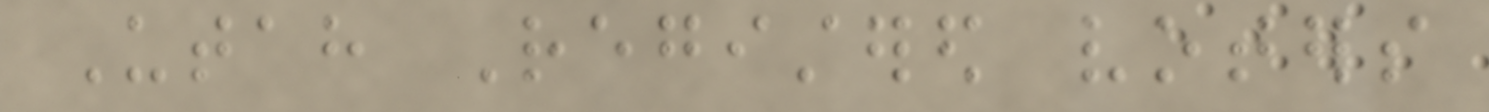Utah Registered voters
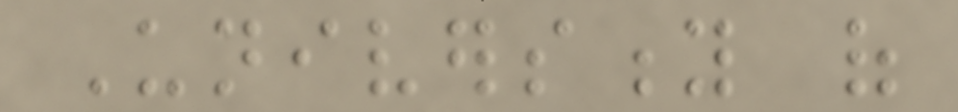University of
